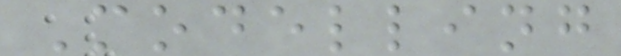Modelling
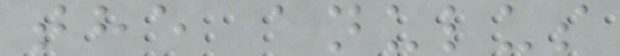the anulus
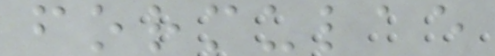formulae
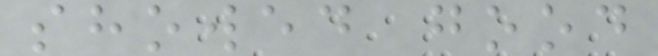showed good
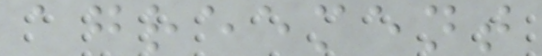agreement
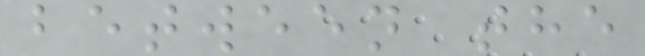between the
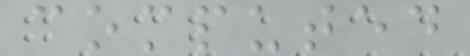computed
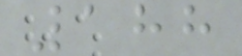188
